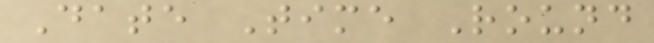Date Time Round
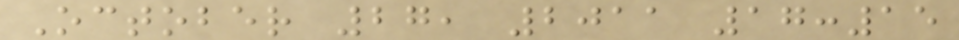October 27, 2011 17:15
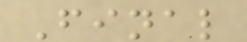Final
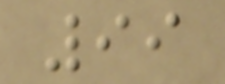99
